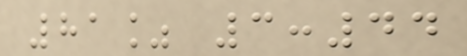81% 3:44
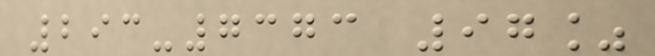293-7373 97%
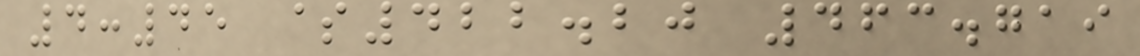4:45 $422.20 463.719
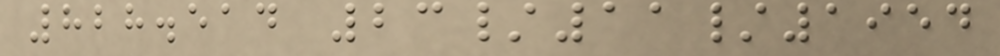828.514 23/11/1954
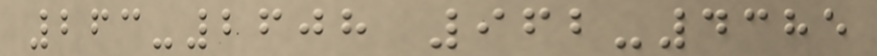263-2608 962-4385
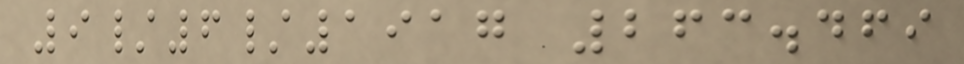9/6/1917 263.469
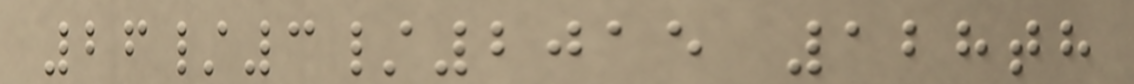26/3/2015 128th
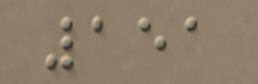151
